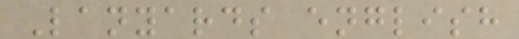Lanyards english
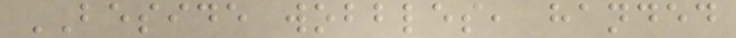BESIDE wobbles, handed
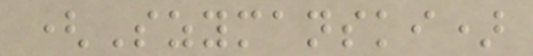(Szymanski)
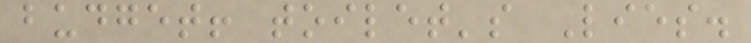budget! toilet's Lies.
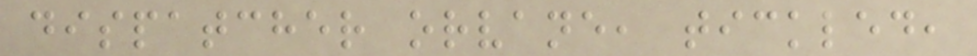dispatcher orvane, tickled,
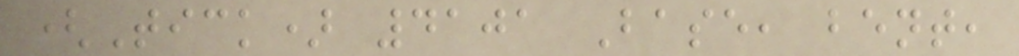(Tick) 4101 Base, bent,
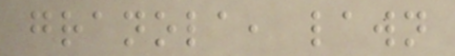granola, lawn
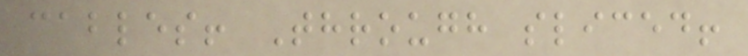cables! Through sliced!
